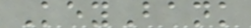KeyBank
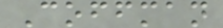Coffman
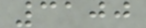3100
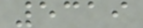5319
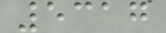5317
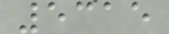5315
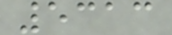5313
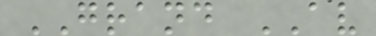GRAND AV
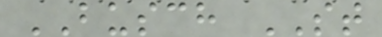BUSCH ST
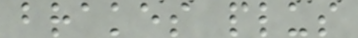brakes plus
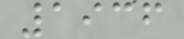1936
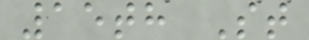15th St
